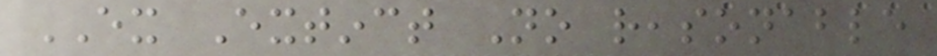EX Extinct No reasonable
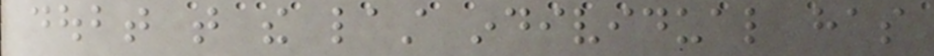doubt that the last individual has
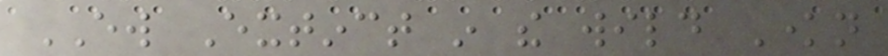EW Extinct in the wild Known
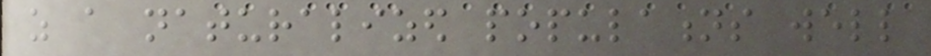as a naturalized populations well
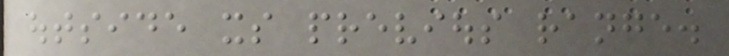outside its previous range.
